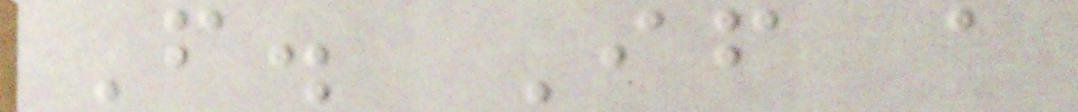F. If a
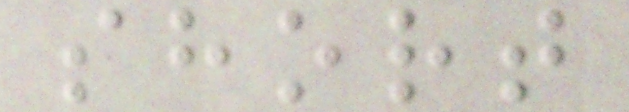short
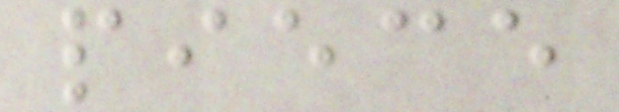piece
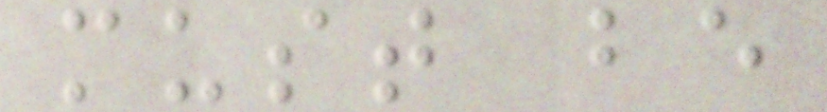must be
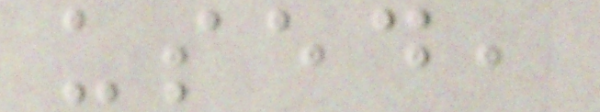used,
